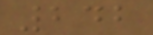242
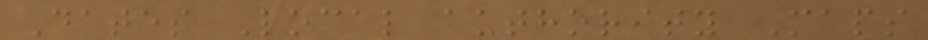Dates Local authority Maps
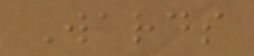Wards
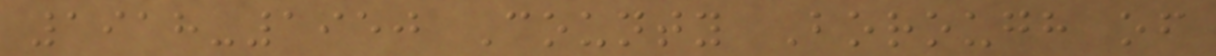1918-1950 County Borough of
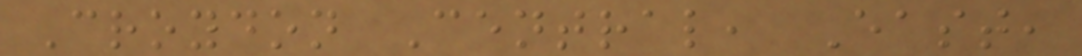Croydon Central, East,
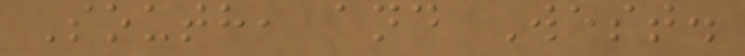South, and West.
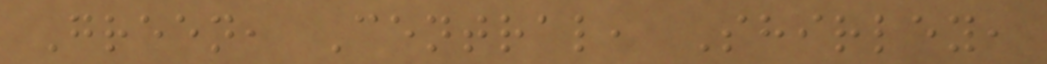Green, Central, Shirley,
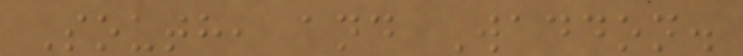South, and Waddon.
